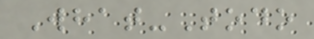What-Todo
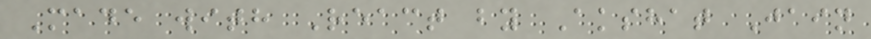Made with React by Akshat Jain
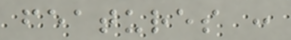features :
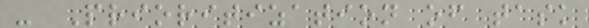- Prioritization of task
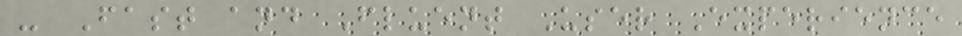- Fast and Fluent User Experience
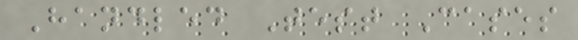Handled Test Cases
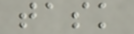task
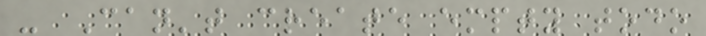- Can't create empty todo
